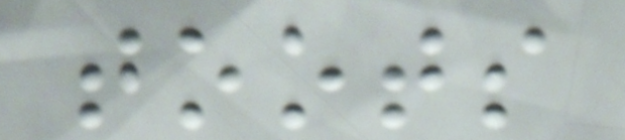toots
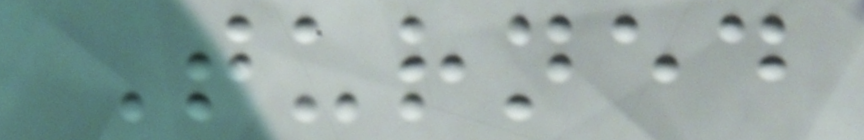Turned
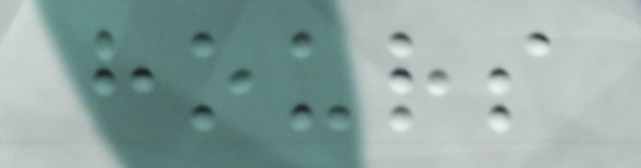hours
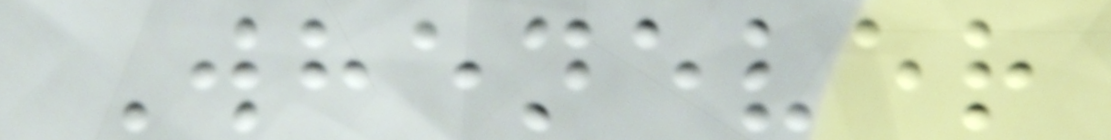Whenever
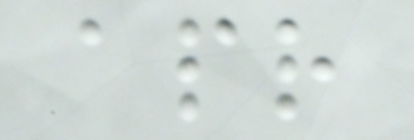apr
